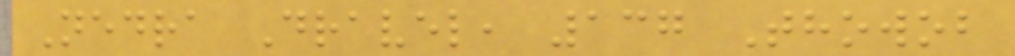Nedra Dravel, 137 Thowob
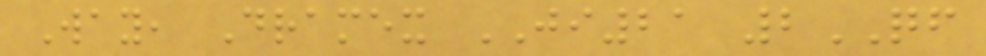Way, Dramex JI21 2QF
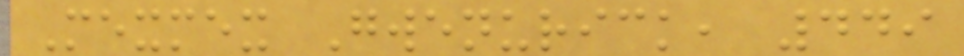Mexmex Gwenurick, 449
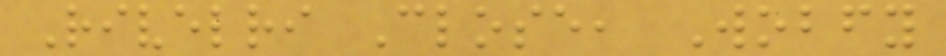Rivelri Close, Wobfy
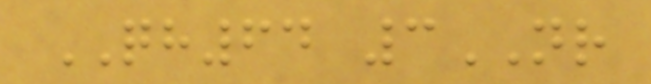QH64 3NR
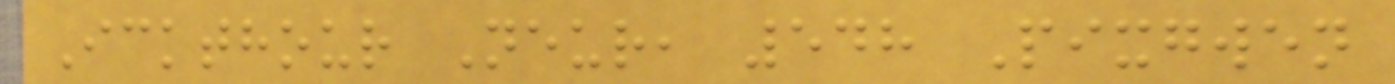Ickthour Neur, 548 Pixgwen
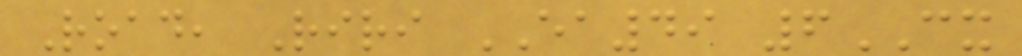Road, Riri EA49 6CX
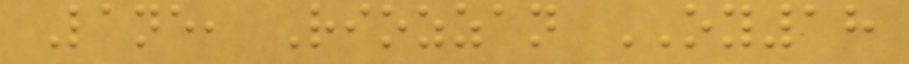Lane, Riozzan OY18
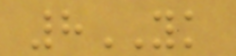8YK
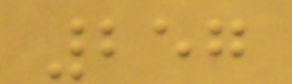257
